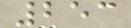253
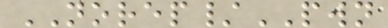NOREP/PWN
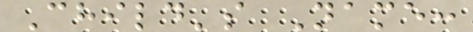Child's Name:
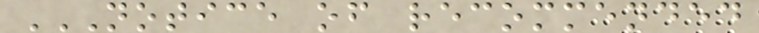NOTICE OF RECOMMENDED
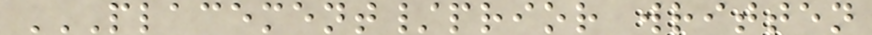PLACEMENT/PRIOR WRITTEN
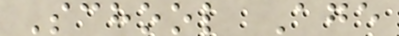School Age
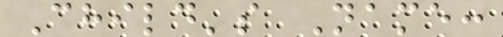Child's Name:
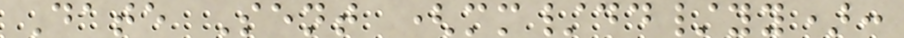Date Sent (mm/dd/yy):
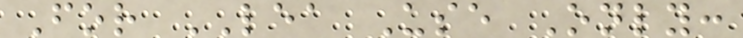For LEA Use Only:
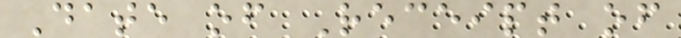Date of Receipt of
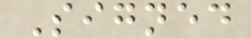Signed
